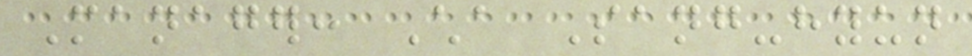Manager: Cha Sang-hyun
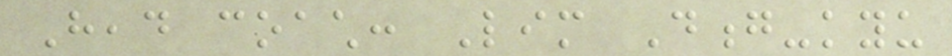Head coach: Lim Dong-kyu
